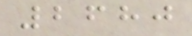2680
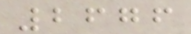2676
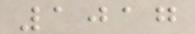1017
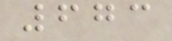673
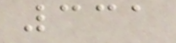331
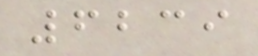6239
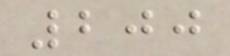200
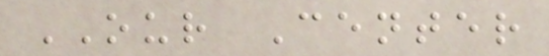OUR Center
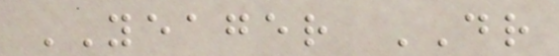YEAGER DR
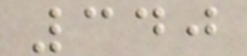340
